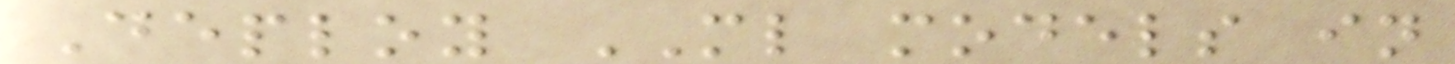Deploy ML models in
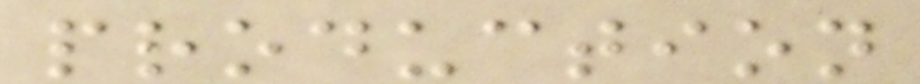production
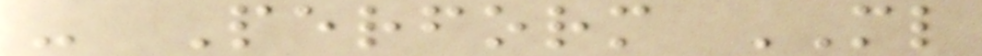- Perform ML
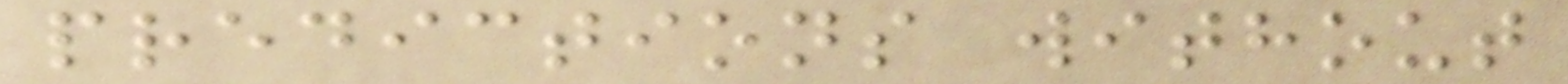predictions without
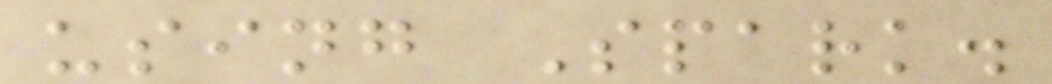using Spark.
